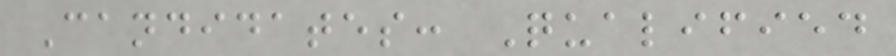Candidates: Qualified
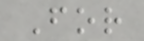For
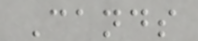Cands
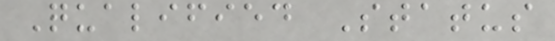Qualified Status
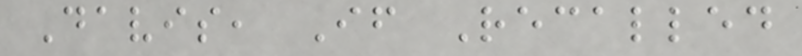Davis, If Recalled
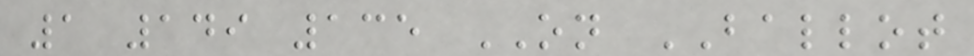1 149 135 ON BALLOT
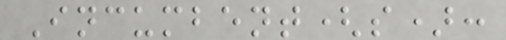Incumbent(s):
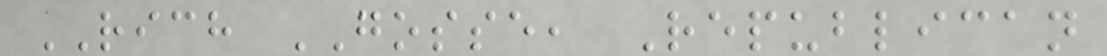RICH GOSSE, Republican
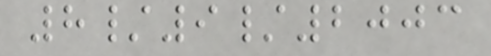8/9/2003
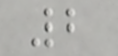2
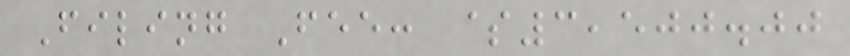Filing Fee: $3,500.00
